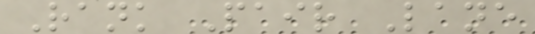Rank Pair Lane
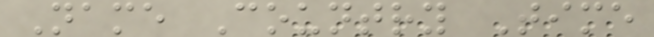Name Country Time
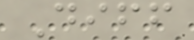Diff
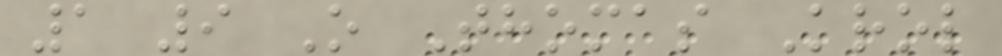1 9 O Thomas Krol
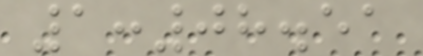1:08.51
